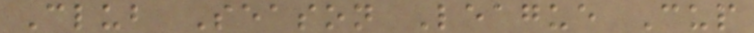Club Season League Cup
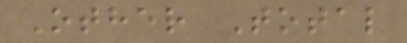Other Total
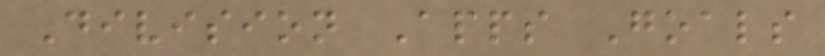Division Apps Goals
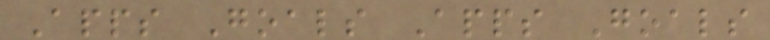Apps Goals Apps Goals
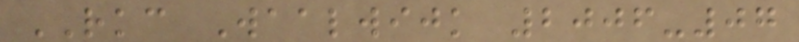RKC Waalwijk 2006-07
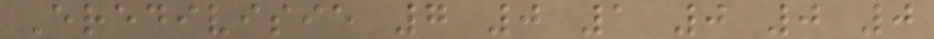Eredivisie 7 0 1 0 0 0
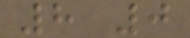8 0
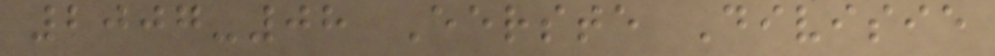2007-08 Eerste Divisie
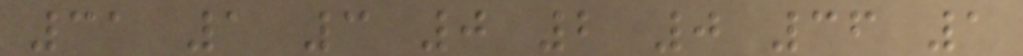31 1 3 0 2 0 36 1
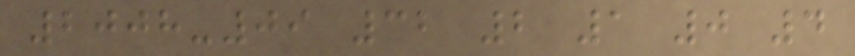2008-09 32 2 1 0 4
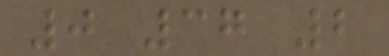0 37 2
